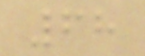68
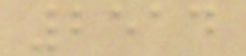2514
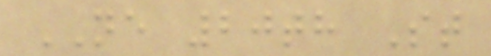NE 20th St
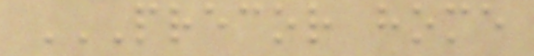PRECOR HOME
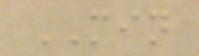MIN
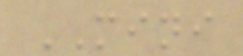MINI
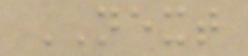NEXT
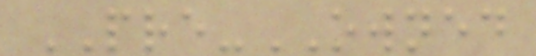PRE-OWNED
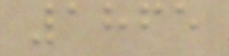1865
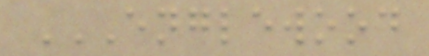ENGLEWOOD
